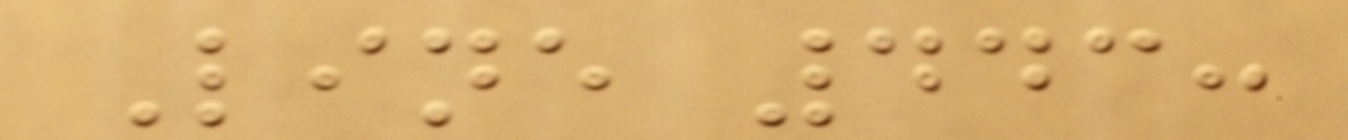Line 443:
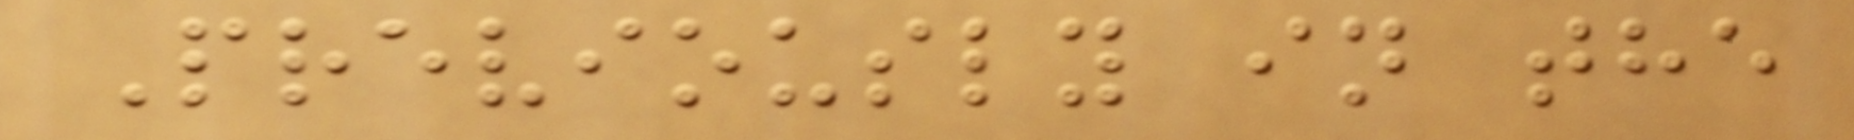Previously in the
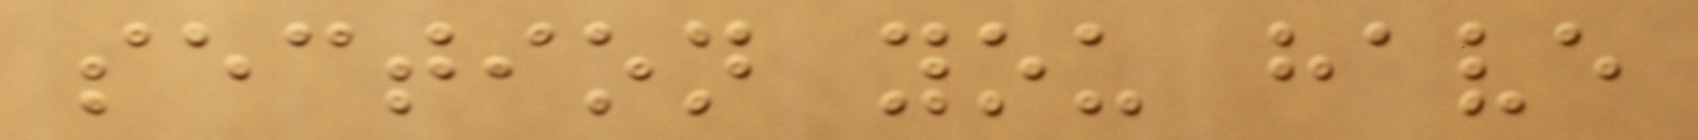section you have
